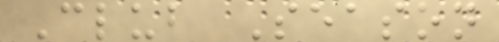Club Season
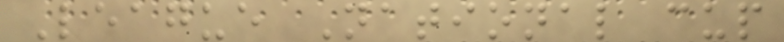League National cup
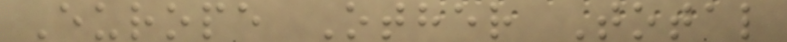Europe Other Total
